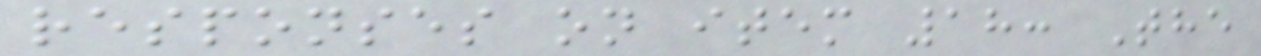responses on item 18: The
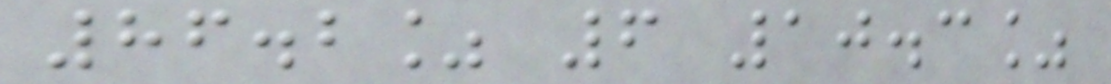86.2% 6 10.3%
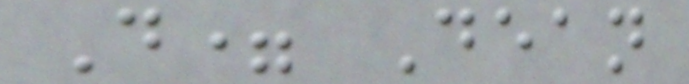D= Dean
